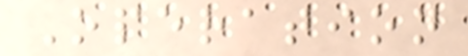Operation
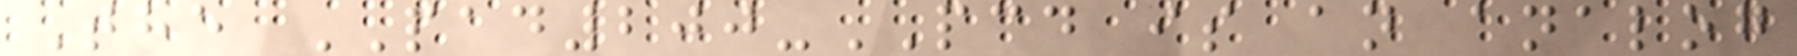The PAD200-PCD is an analog
